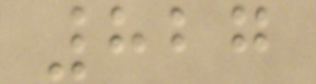827
